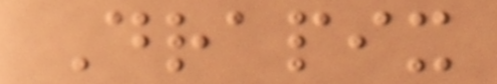Drapix
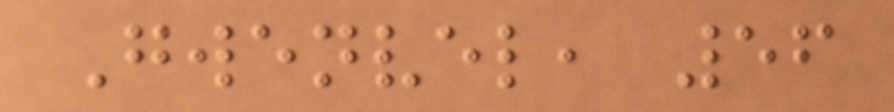Gwenvel, 56
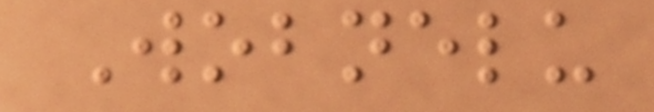Wobnelu
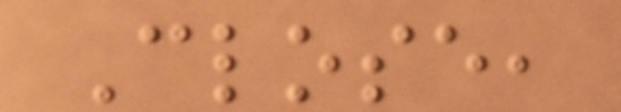Close,
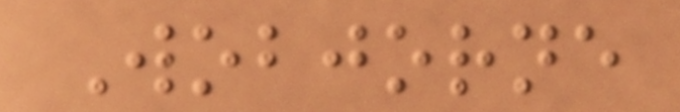Wobjorne
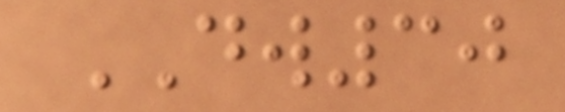DW30
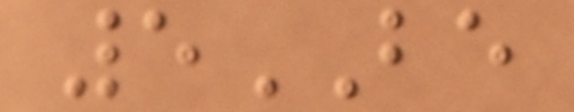5BE
